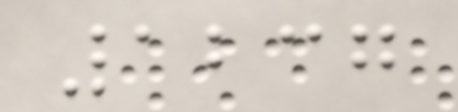1237
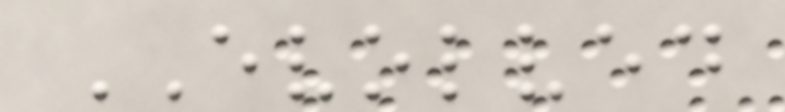EVOLVED
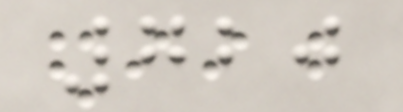720
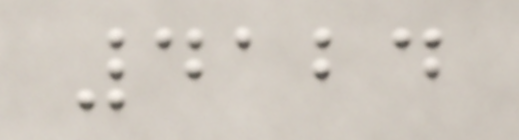4124
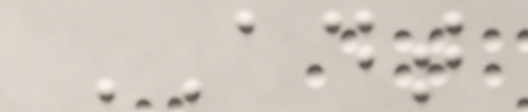ADT
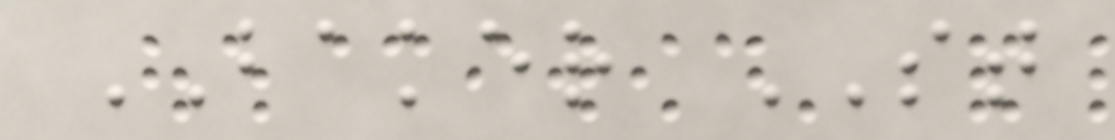BAKER ST
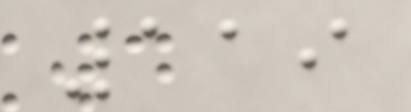119
